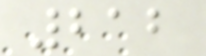212
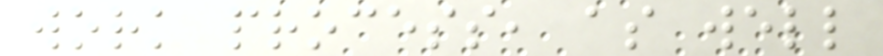work process, as well
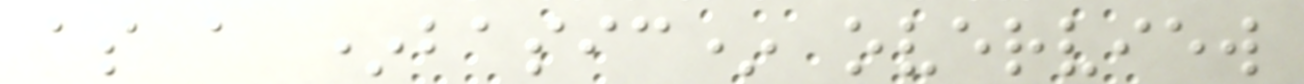as a *basic* overview
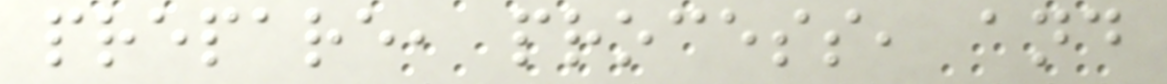prepare, process, and
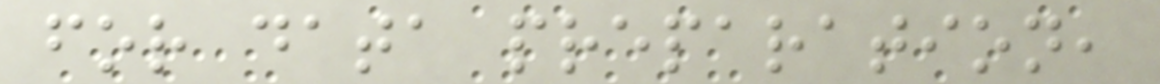for data preparation,
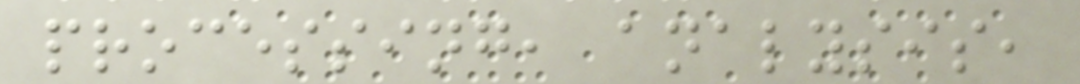processing, analysis,
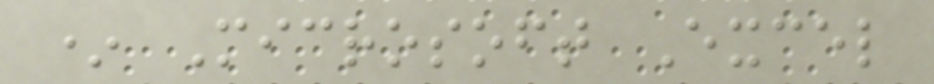* Microsoft Excel
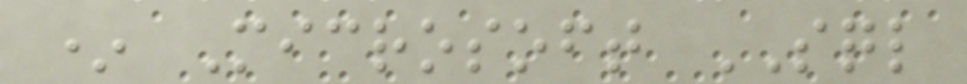* Microsoft SQL
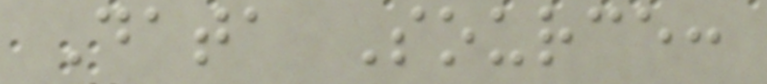Data Source:
